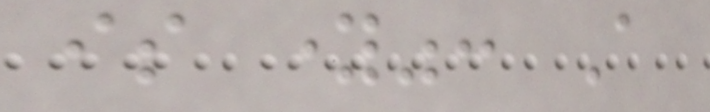is young": A
